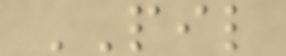PIL
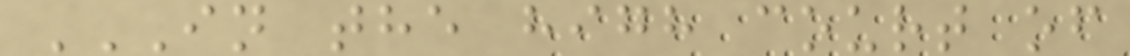IN THE HIGH COURT OF
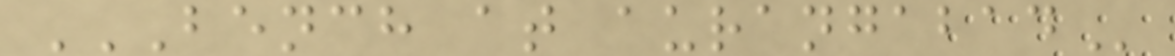BENCH AT AURANGABAD
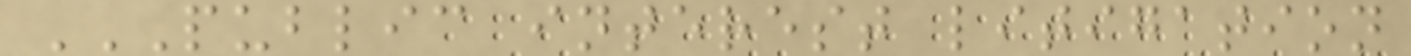PUBLIC INTEREST LITIGATION
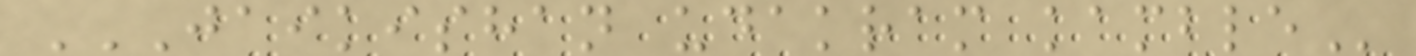JAIKISHAN UDAKRAM KAMBLE
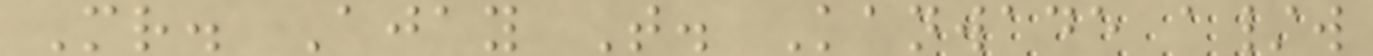Mr. Ajay T. Kanwade a/w
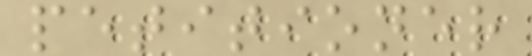petitioner
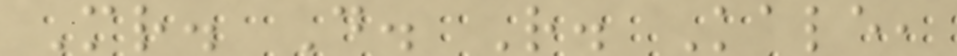Mr. D. R. Kale,
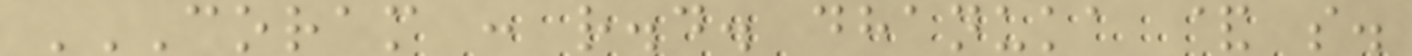CORAM : R.D. DHANUKA & S.
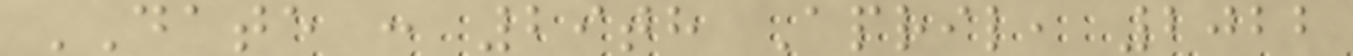DATE : 29th April, 2022
